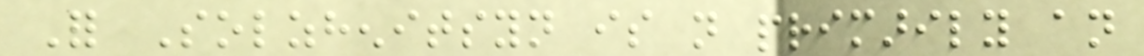For Solzhenitsyn is not primarily an
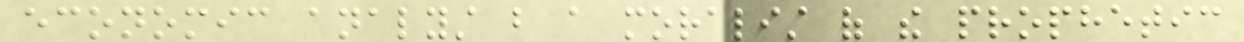economic analyst but a moralist of the prophetic
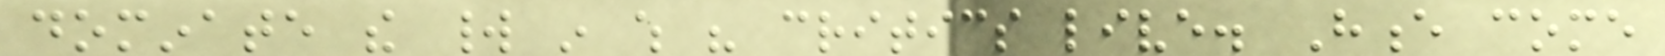dominate the world in which his critics live. Hence come
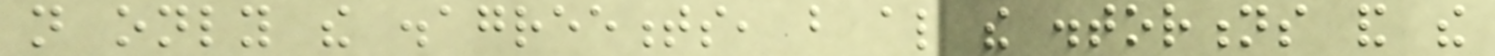not only the disagreements, but also the distortions and the
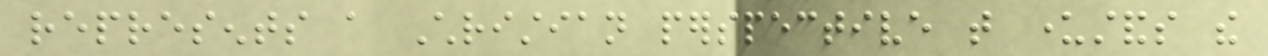represents a Christian perspective that understands the
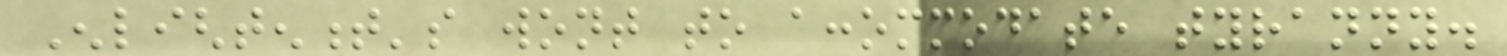Enlightenment's wont to accommodate tyranny.
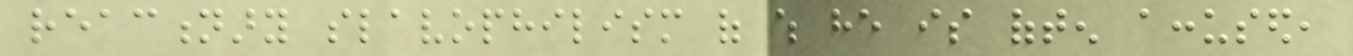reactionary slavophilism of which he is often accused,
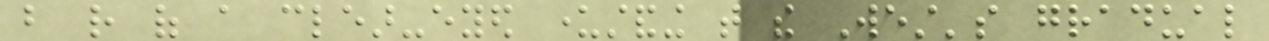but rather of a clear-eyed understanding that the West's gradual
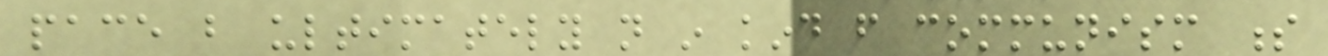pace but ultimately not in kind from communism s
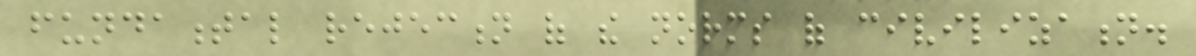fundamental rejection of the norms of civilization.
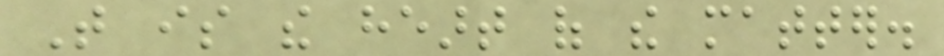That is the heart of the matter.
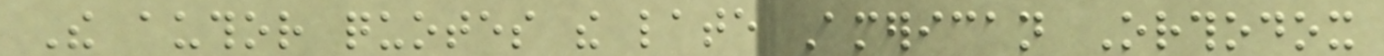The author quotes the late American Orthodox
